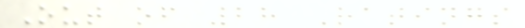Out of 28 Ratings
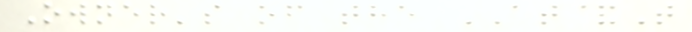Owner's of the AT&T
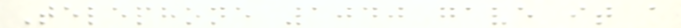Telephone 1040 gave it a
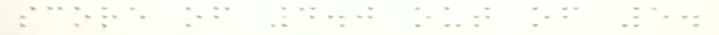score of 4.0 out of 5.
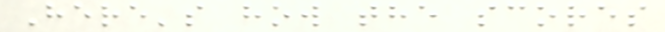Here's how the scores
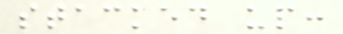stacked up:
